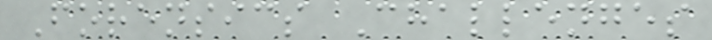Forensics Challenges
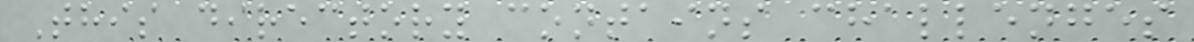This directory contains challenges
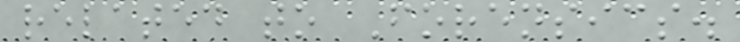related to Forensics.
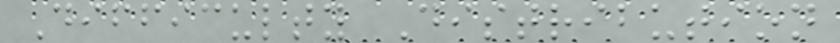Difficulty Distribution
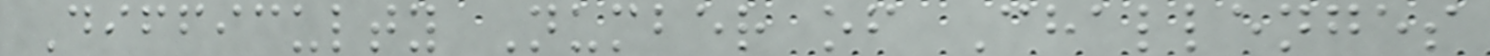Difficulty Number of Challenges
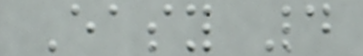Easy 4
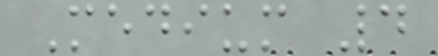Medium 4
